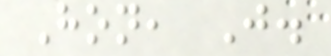Hon, J.
